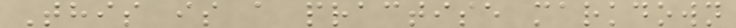This is a practise markdown
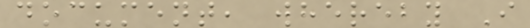document, whereby I
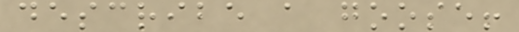describe a goose!
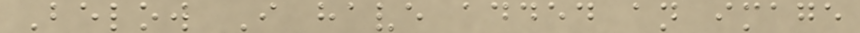Below I have added an image
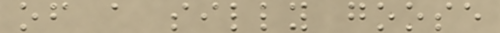of a silly goose
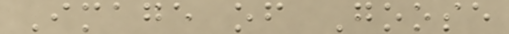Image of Goose
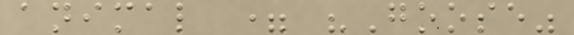animal = "Goose"
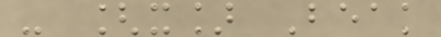- [x] Beak
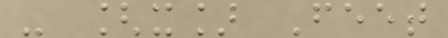- [x] Feet
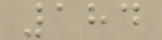184
